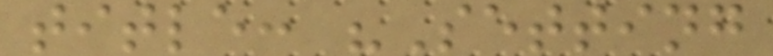title: "Setting
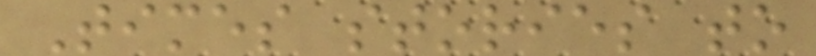Times stories to
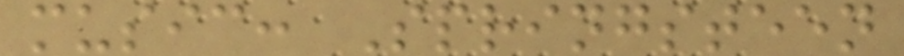music: Springsteen
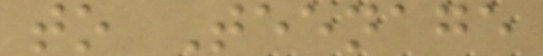to Teenage
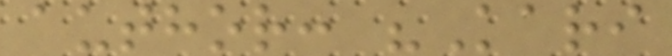author: "Kari
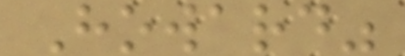Howard"
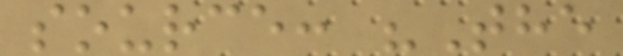source: "The
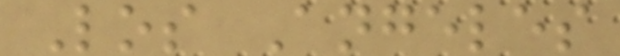Los Angeles
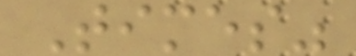Times"
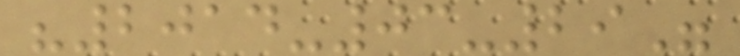"2014-03-29"
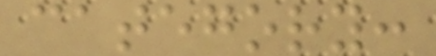category:
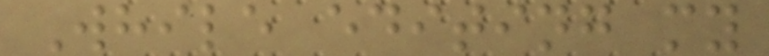While editing my
